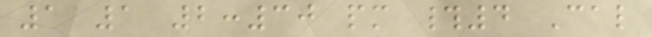1 1 2:30 pm #4 Cal
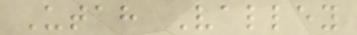Utah Valley
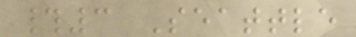#3 Seattle
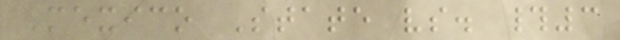Mexico State vs. #3
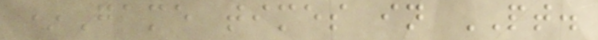*Game times in PT.
